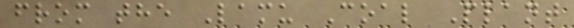from the Lamu Coal Plant
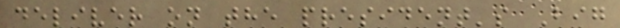deliver on the president's Big
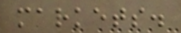markets.
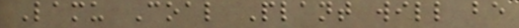Lamu Coal Plant will be
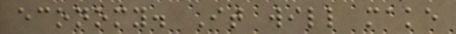economy. It will make
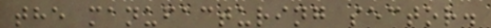the manufacturing sector.
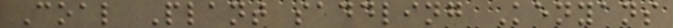Coal Plant saddling Kenyans
